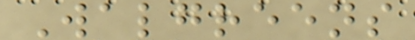Walgreens
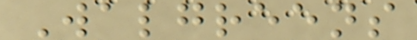Walgreens
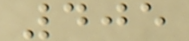405
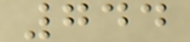744
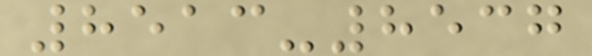8513-8537
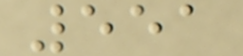551
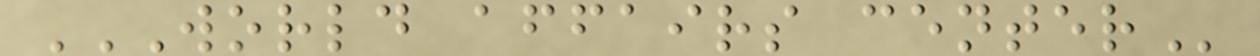WORLD AFFAIRS CENTER
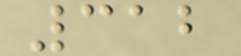312
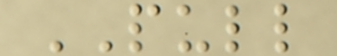PULL
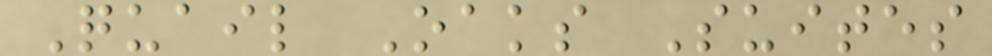Quail Oaks Suites
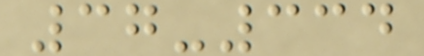37-334
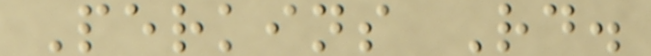Perkins Rd.
